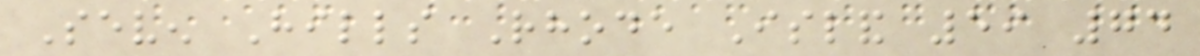Seven Hills Rhode Island 59 74
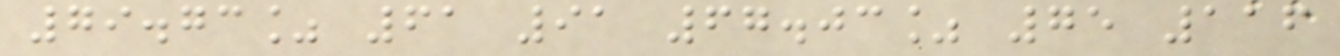79.73% 61 91 67.03% 75 116
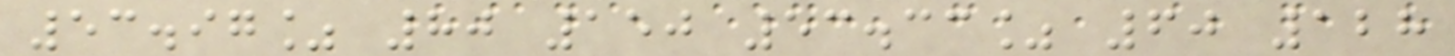53.97% 80 150 53.33% 60 128
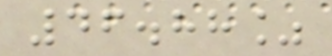46.88%
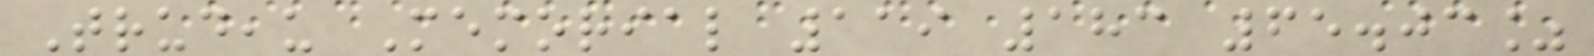Trudeau Memorial 119 183 65.03%
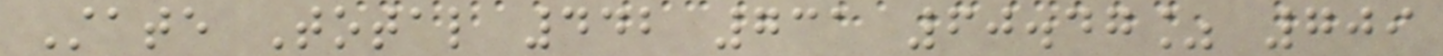State Total 442 731 60.47% 709
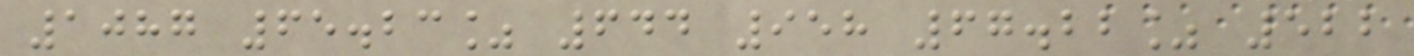1087 65.23% 644 958 67.22% 522
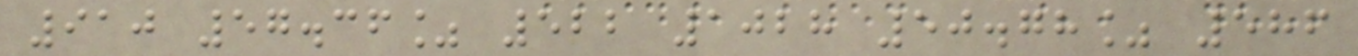910 57.36% 522 1028 50.78% 586
